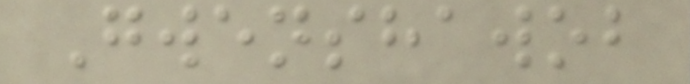Gwenshawob
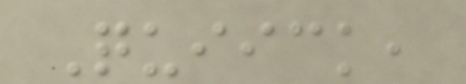Quiick,
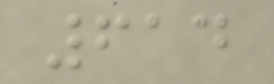614
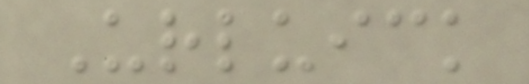Urluick
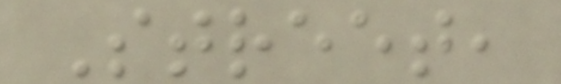Street,
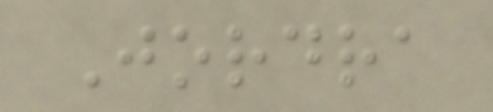Jordra
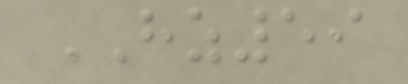HZ59
